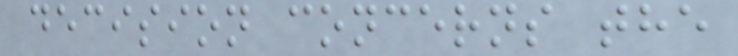decision concerns the
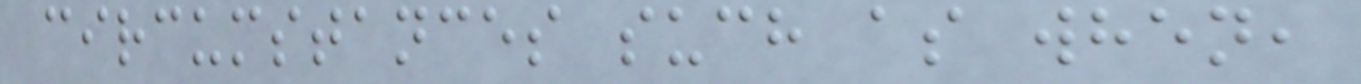circumstances such as when,
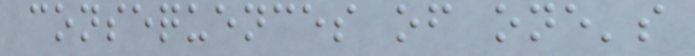consequences of one's
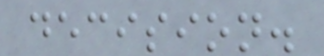decision.
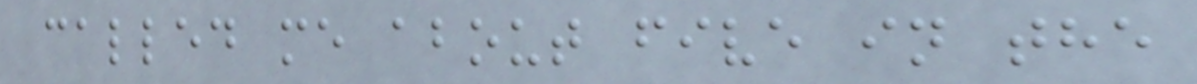called me about five in the
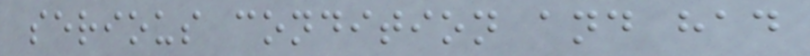serious condition and had
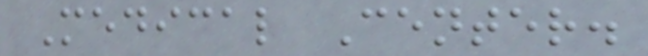Medical Center.
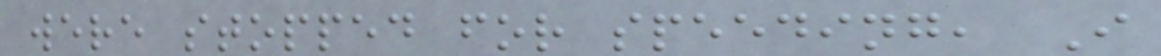were stopped for speeding, I
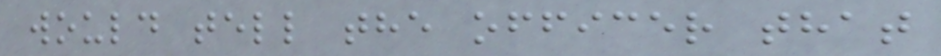would tell the officer that
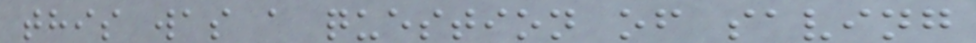this was a question of saving
